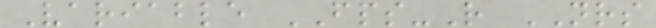Variable FPS-R NRS
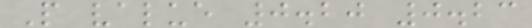P value 0.20 0.23
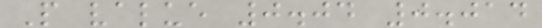P value 0.04 0.014
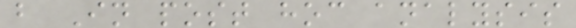b In post hoc analysis
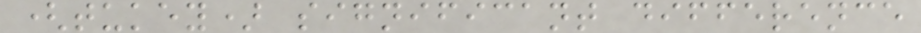(tukey) significant difference
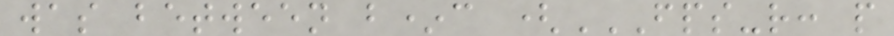was between b*c (FPS-R: P
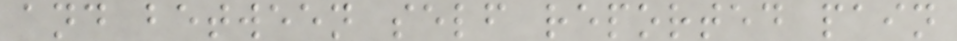and between self reported pain
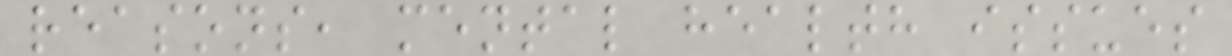reasons, mental health issues
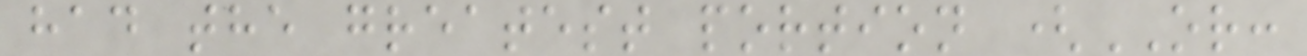had the greatest portion (OR:
